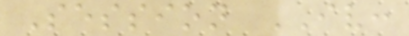Session IV:
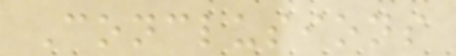Conclusions
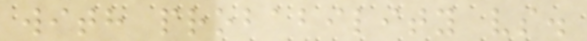with probability vs.
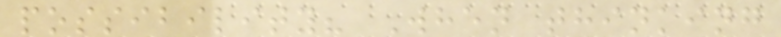possibility? When thinking
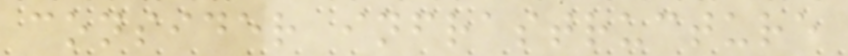consider infrastructure
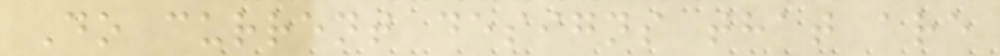Do current designs that are
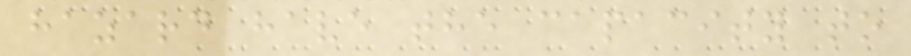hazard have the capacity to
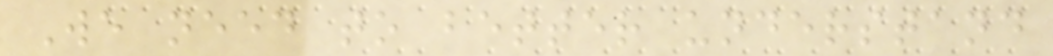We need to better understand
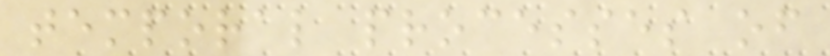temporal processes of
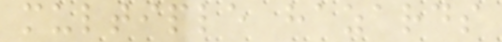multiple hazards
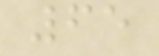65
